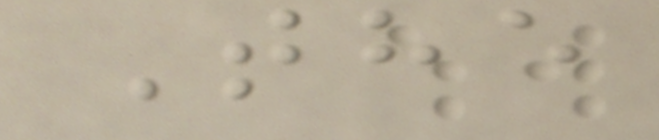The
